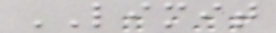LIMIT
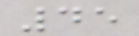45
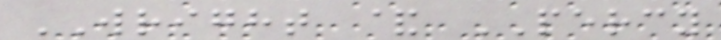WRIGHT & PERCY
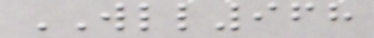WLL968
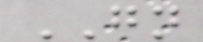GN
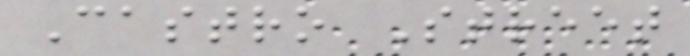Castro Street
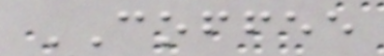COFFEE
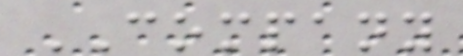COMPANY
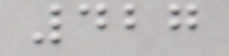427
